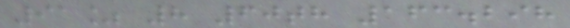91% 8 60th 163.298
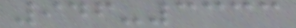946-3333
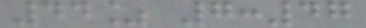44% 7:47
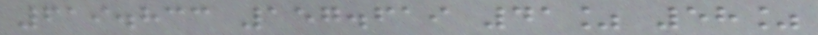619.833 157.619 41% 58%
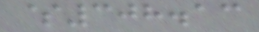$308.13
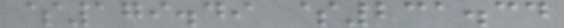$179.49 $231.34
